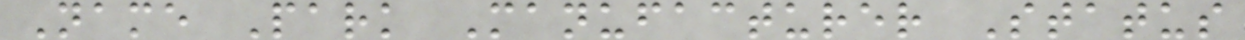Name Park Manufacturer Status
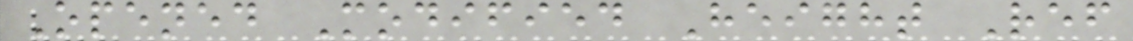Opened Modified Height Ref
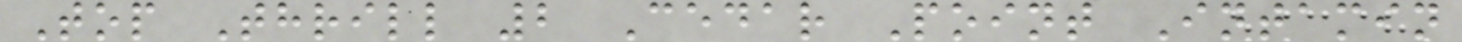Top Thrill 2 Cedar Point Intamin
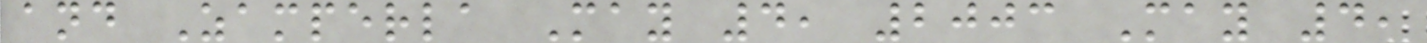and Zamperla May 4, 2003 May 4,
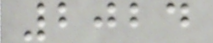2024
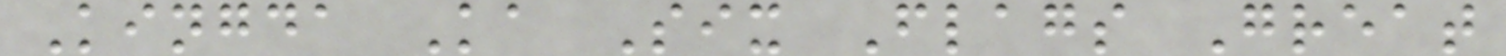Kingda Ka Six Flags Great
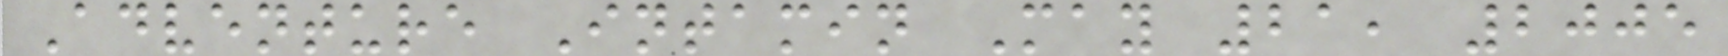Adventure Intamin May 21, 2005
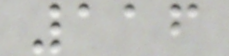116
